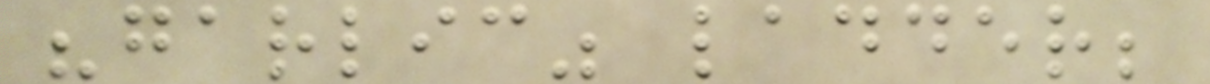"garlic" ladder;
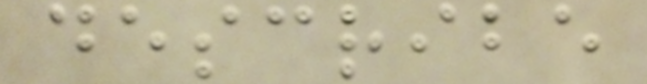describe
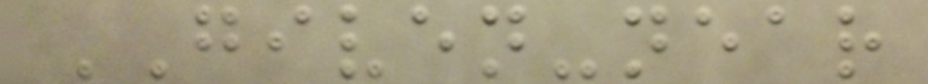GIVEN-near
